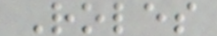Roles
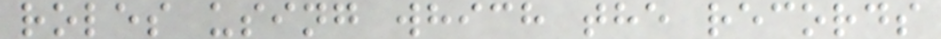roles using which the records
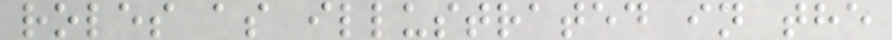roles as illustrated in the
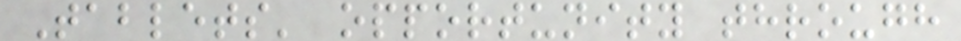Tablets' opportunity through
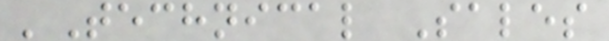'Technical Sales
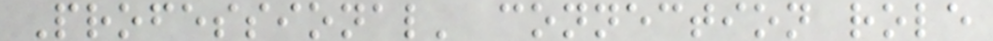Professional' connection role
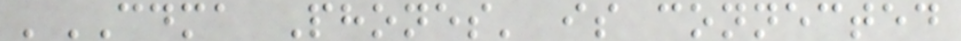'CDMA Phones' is connected
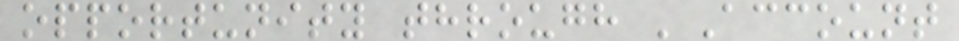opportunity through 'Account
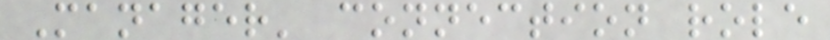Manager' connection role
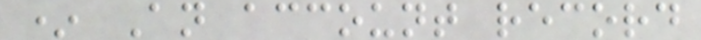* An account record
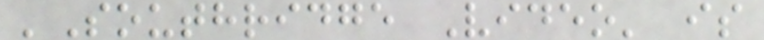'Southridge Video' is
